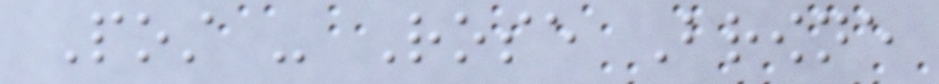Post - Rose Browne
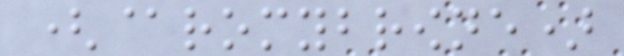(@romybrowne)
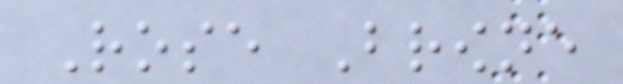Rose Browne
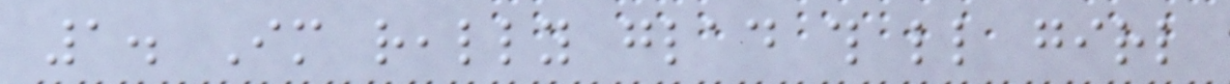1. Im really glad this little girl
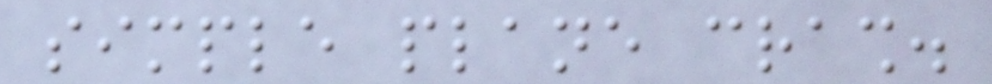simple plane crash.
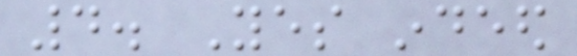4. Yes indeed
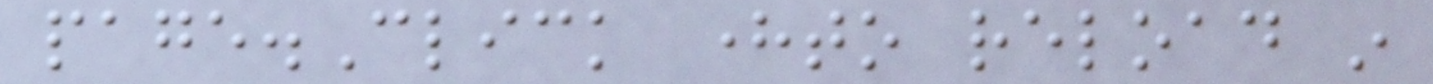page.Click hereto reload in
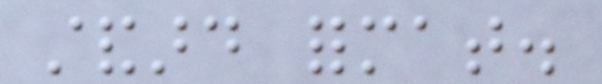standard format.
